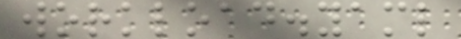workload.yaml
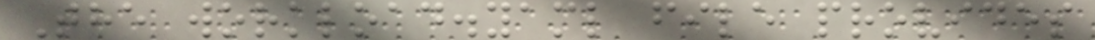The workload.yaml file provides
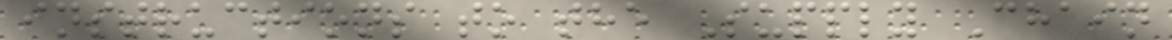instructions to the Supply Chain
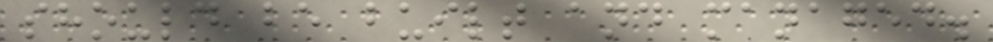should be built and managed.
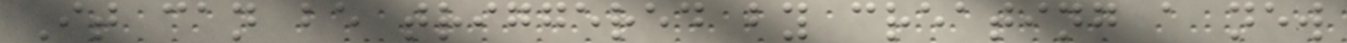It can be triggered by creating a new
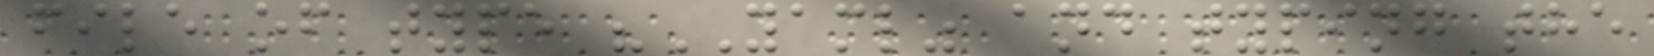file of type "YAML" and typing the
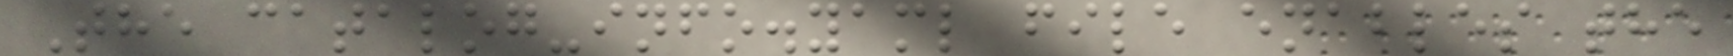The catalog-info.yaml file enables the
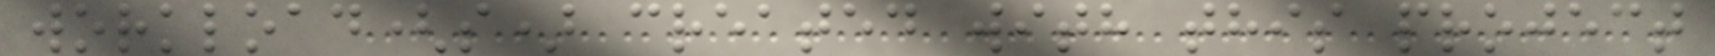workload(s) created with this project
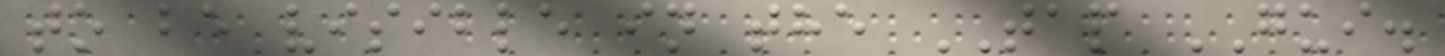to be visible in the TAP GUI.
